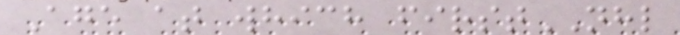Age at which firstNHL
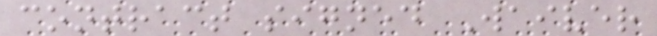contract signed Waiver
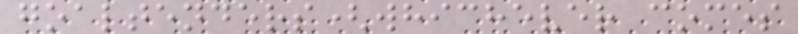goaltenders(whichever comes
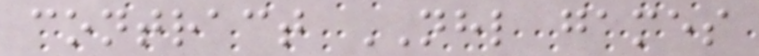contract NHL games
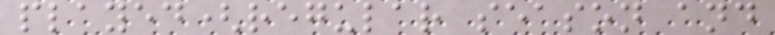played(regular season and
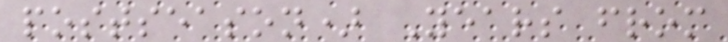postseason) Years from
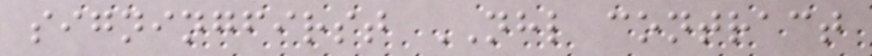signingfirst NHL contract
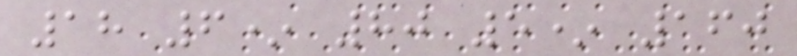18 6* 80 5* 160
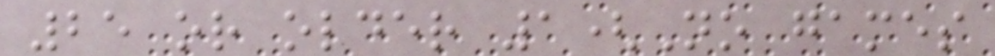25 or older 1(No games
